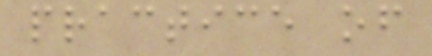practice of
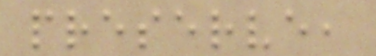preserve,
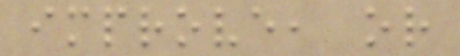improve, or
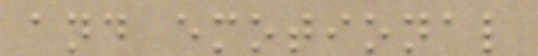and emotional
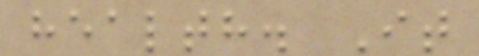health. It
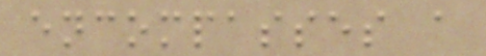encompasses a
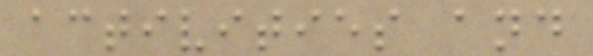activities and
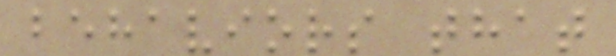behaviors that
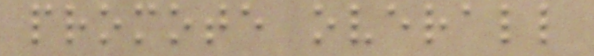promote overall
